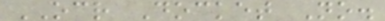OCR Docket No.
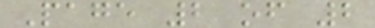Page 2 of 2
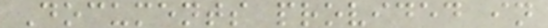Documents provided in
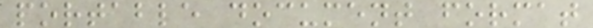portable document format
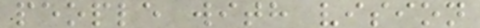people with vision
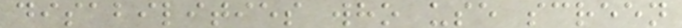disabilities who use screen
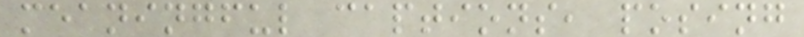meaningful captions, posing
